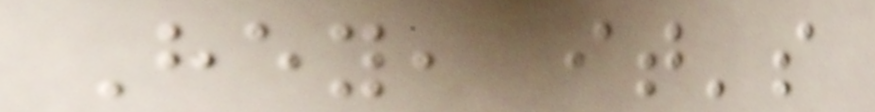Hey, it's
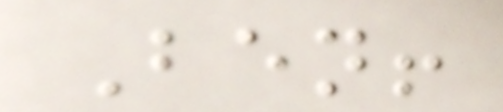Ben!
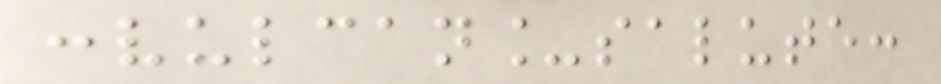:vulcan_salute:
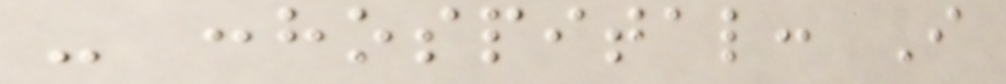- :hospital: I
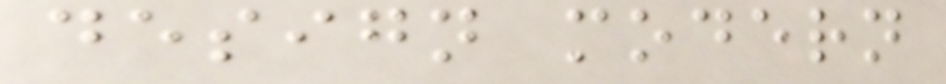design modern
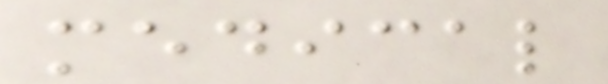medical
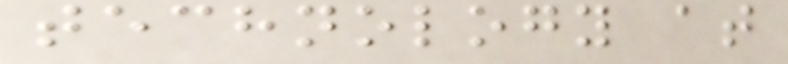technology at
